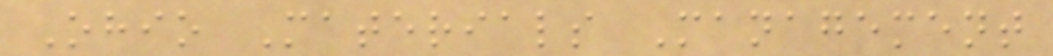Ohio Materials Management
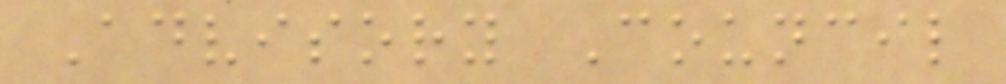Advisory Council
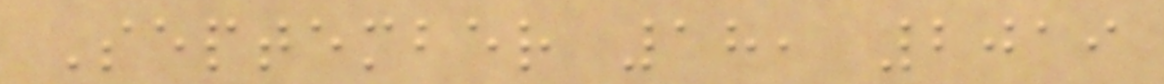September 18, 2019
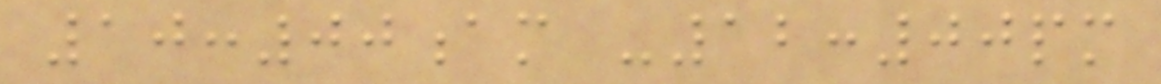10:00am -12:00pm
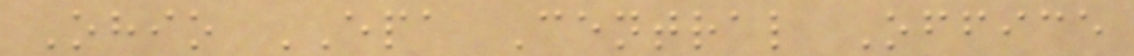Ohio EPA Central Office
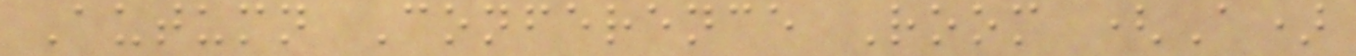Autumn Conference Room (A)
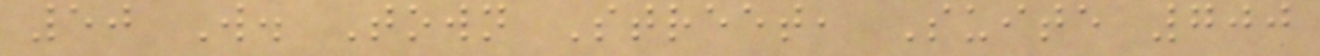50 W. Town Street, Suite 700
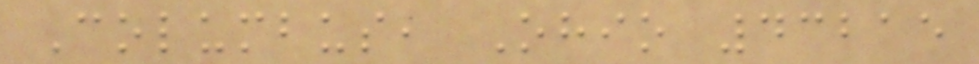Columbus, Ohio 43215
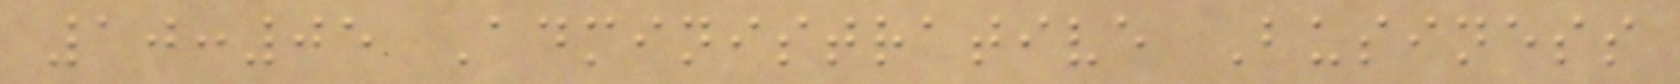10:05 Administrative Business
